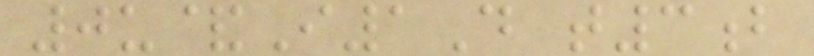0u&I1D t3b
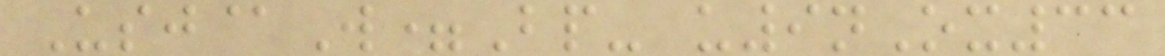Usj@W=Bp- u9nOx33
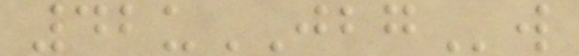42uJBGw
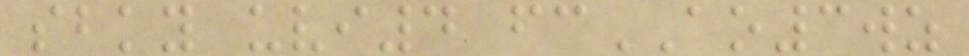sbky uvi4 fcAO3wz
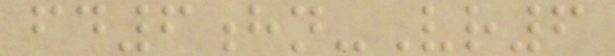fd6hn-Vr6
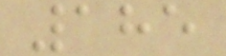185
